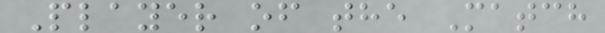Player of the Match
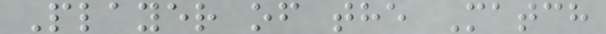Player of the Match
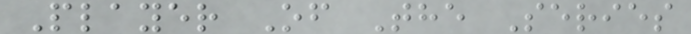Player Of The Series
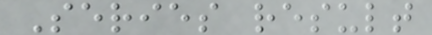Series result
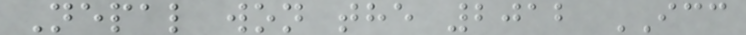Nepal won the 2012 ICC
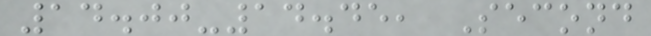14.00-14.45, Second
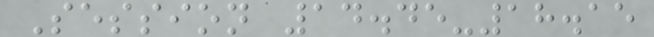Session 14.45-18.15
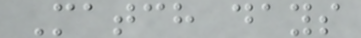Match days
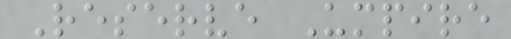Reserve Umpire
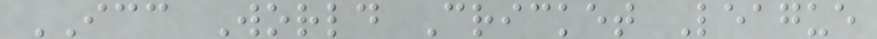ICC World Cricket League
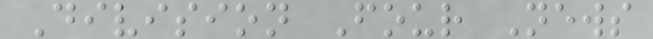Division Four News
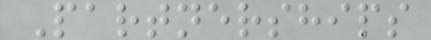Partnerships
